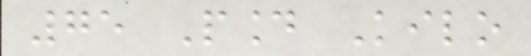75 Pound Kilo
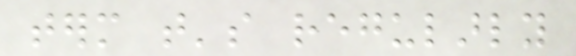term that's regularly
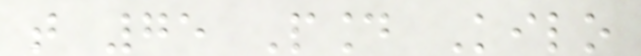that 75 Pound Kilo
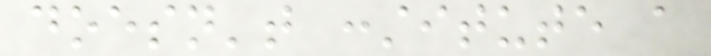doesn't constitute a
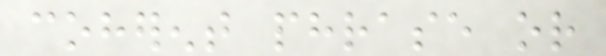coherent phrase or
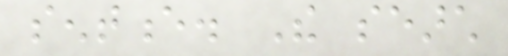sentence. The search
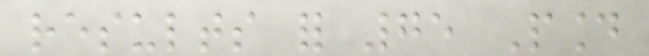results for 75 Pound
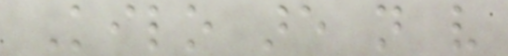Kilo are not very
